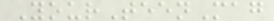YourTeenMag
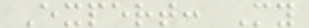Expert: My
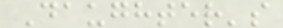Daughter's
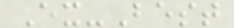Ex-Best
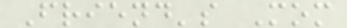Friend's Mom
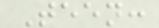Teen:
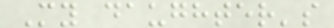My daughter's
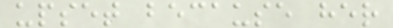upset because her
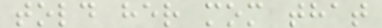told her mom that
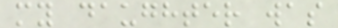my daughter was
